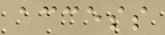access
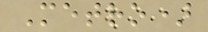Metro)
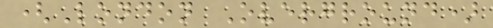(London Overground)
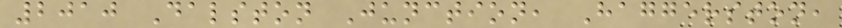2010 Dalston Junction, Haggerston,
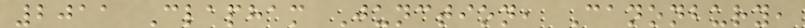2011 Clapham Junction, Canonbury,
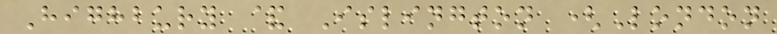Highbury & Islington (London
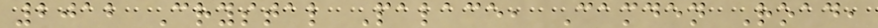2012 Crystal Palace, Camden Road,
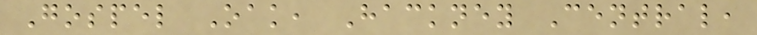Gospel Oak, Hackney Central,
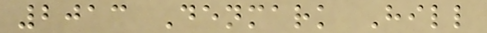2013 Denmark Hill
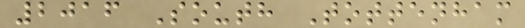2016 South Tottenham
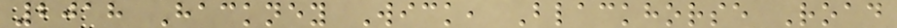2018 Hackney Wick, Blackhorse Road
